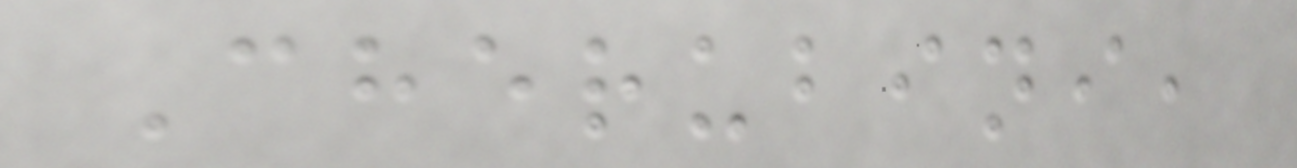Cherubini,
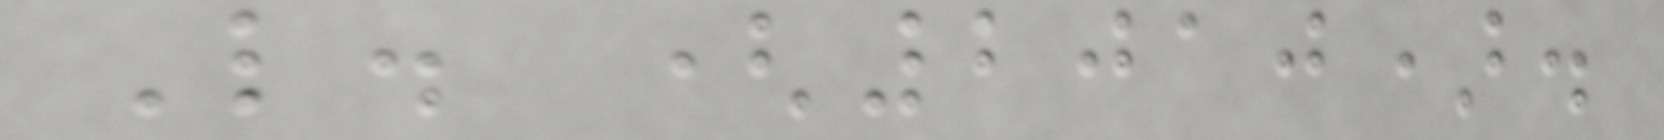L. (2010).
